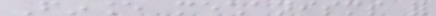Finance mechanisms for
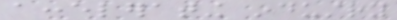accelerating industry
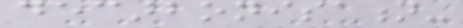decarbonisation-
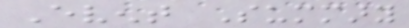Event Summary
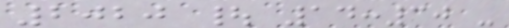2020 | 14:30 -
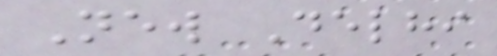New Delhi
